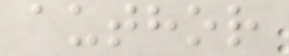author
